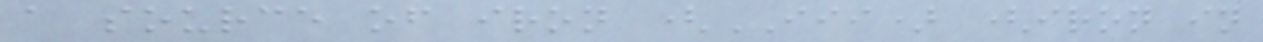a source of iron (III) (iron in
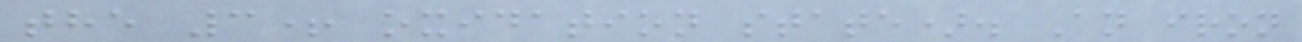the 3+ oxidation state). An iron
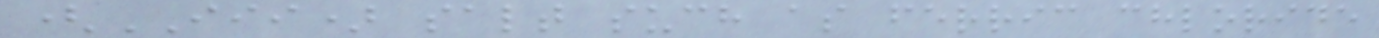(III) salt such as ferric chloride
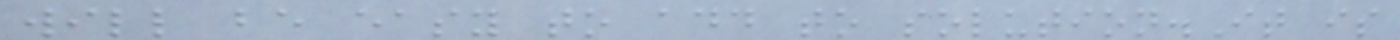will be easy to add to solution.It is
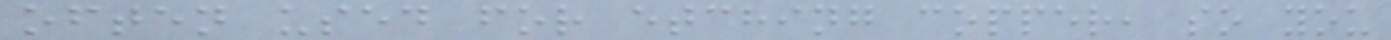often used for etching copper, so you
